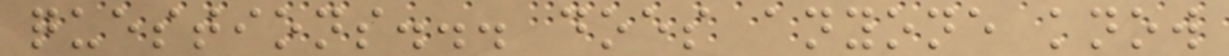questions... does anyone know
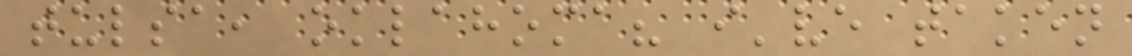tulsa, oklahoma? i've taken
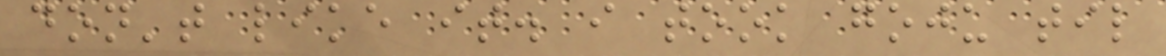don't like it. i took goju til
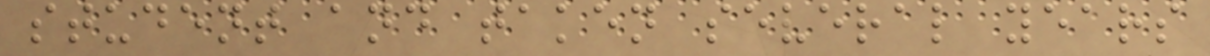student and taken several years
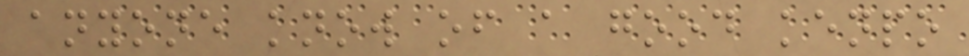anyone know of a good kenpo
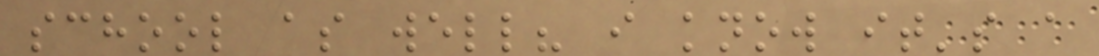school as well? i know it's a
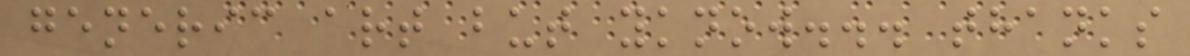generic art but yknow... thanks
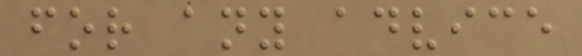for any advice
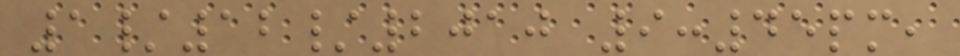1/12/2010 9:45pm,
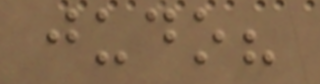judo?
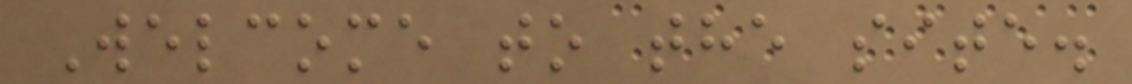Welcome to the site.
